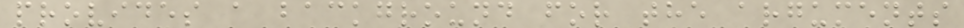provides a background for the arguments
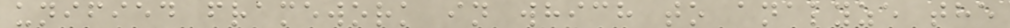unified framework in which to analyze the
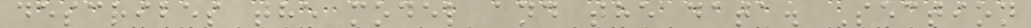describes the model and the data. Section
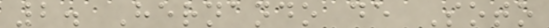2. Hernando de Soto
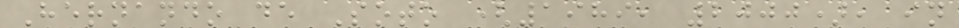Hernando de Soto (1989, 2000), in
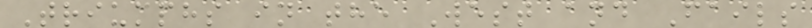Triumphs in the West and Fails
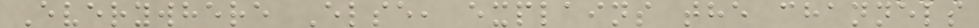Everywhere Else, explains the channels
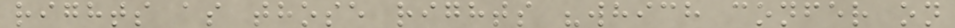rights as those rights "which confer on
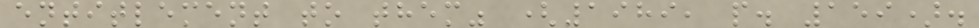entitlement to them" (1989, p. 159).
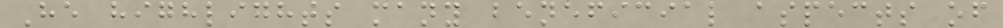He highlights many beneficial aspects of
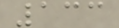133
